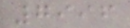7996
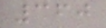360
